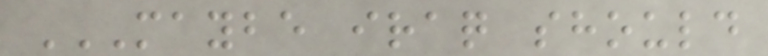MAYBE IRAQ SHOULD
